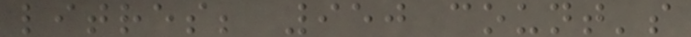litres; 950 count's
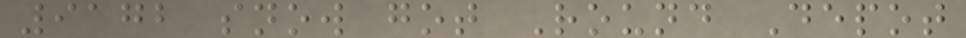9172 snow got Round Depot
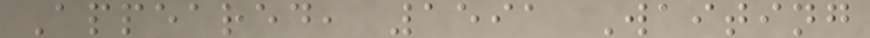Appeared, 1591 Waiting
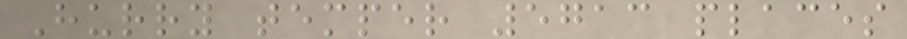Hurry temper 5713 places
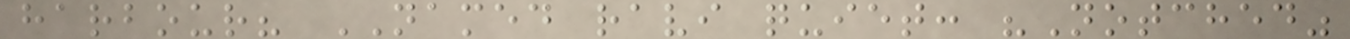harbour? NAMED ravi quiet: "Notched"
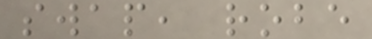swap, robe
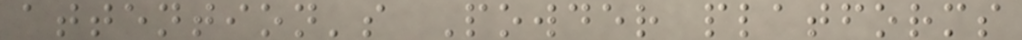attention's Powder platforms
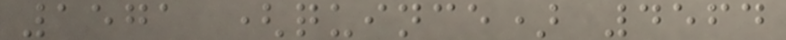1571 (quince) 4564
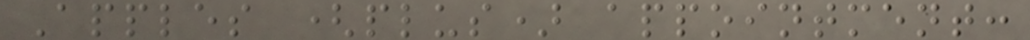Apples (plus) appointment:
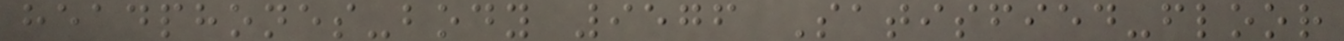headphones-body 9576 Satisfied-floor
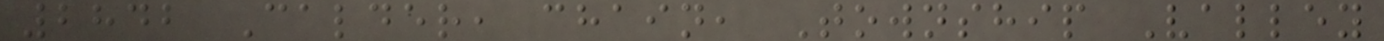2842 Calder, chain, Township Valley
